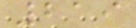219
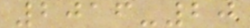2016-20
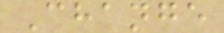Change
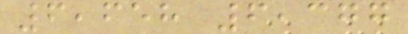6,658 6,377
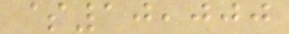$10,000
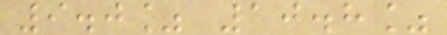9.0% 10.8%
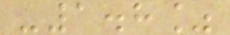-1.8%
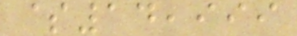$14,999
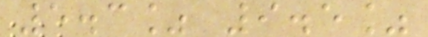5.3% 9.5%
